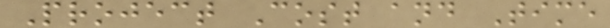Project Cost and Time
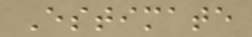Estimate
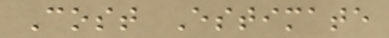Cost Estimate
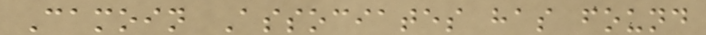Camoin Associates has found
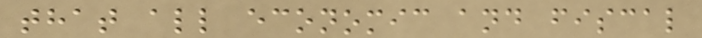that all economic and fiscal
